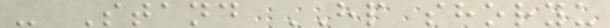- Stand HP shoryu
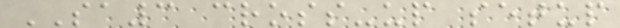SA3 cross-up setup
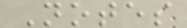Notes
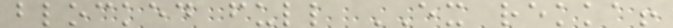blocked full EX rekka!
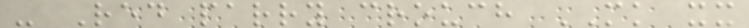- Red parry crouch MK xx
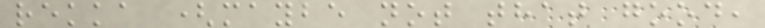rekka (maybe not that good,
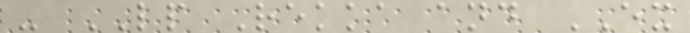- LP Rekka and EX
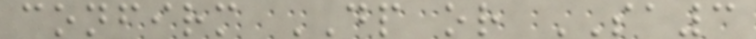confirm DP or SA3
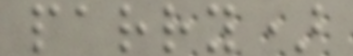parry)
